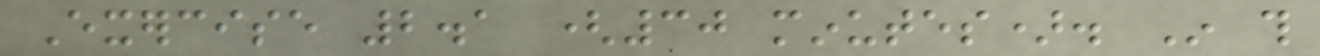Exercise 2.1 (30 minutes). In this
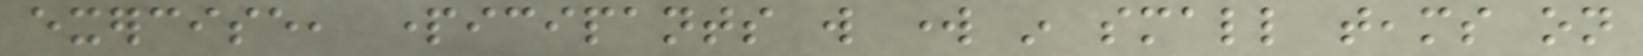exercise, participants will work in small teams on
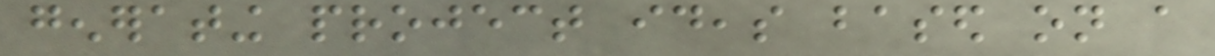generating project ideas based on a
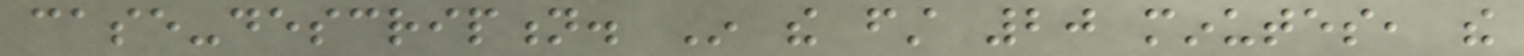case-description. In the first 20 minutes, the
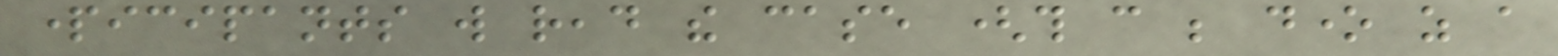participants will read the case (this can be done as a
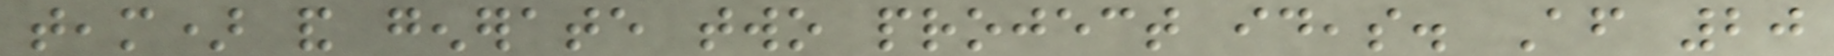team) and generate two project ideas. After 20
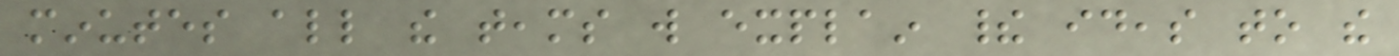minutes all the teams will explain their ideas to the
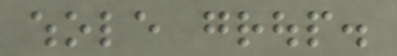whole group.
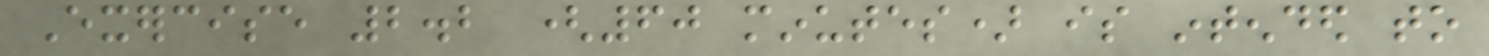Exercise 2.2 (60 minutes) is intended to
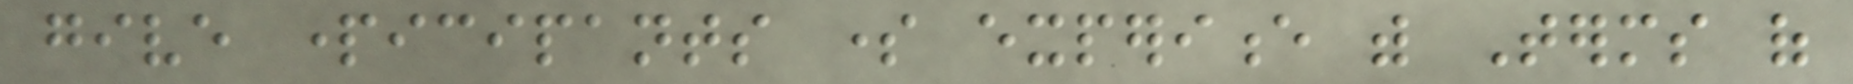give participants some experience with Terms of
